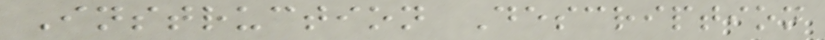Instruction Description
